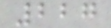227
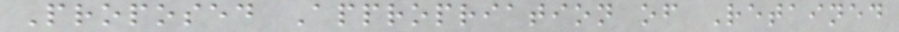Proposed Appropriation of Retained
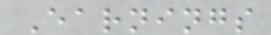Earnings
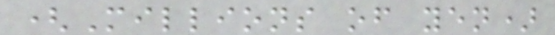(Millions of yen)
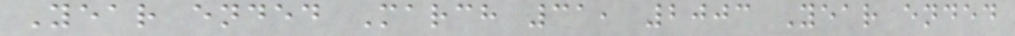Year ended March 31, 2003 Year ended
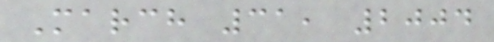March 31, 2004
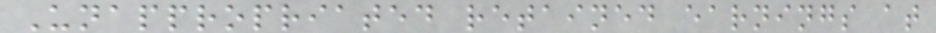Unappropriated retained earnings at
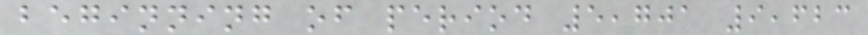beginning of period 5,701 9,623
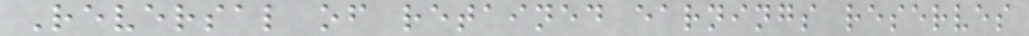Reversal of retained earnings reserves
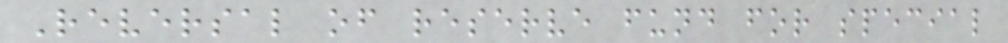Reversal of reserve fund for special
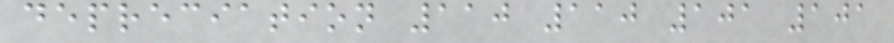depreciation 110 110 101 101
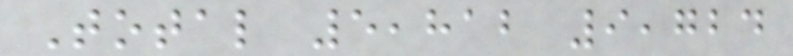Total 5,812 9,724
